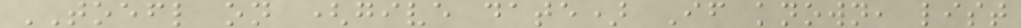TOEFL on (give date) If known, list
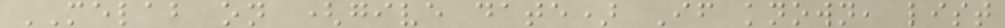MELAB on (give date) If known, list
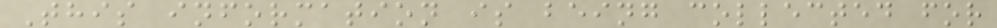This information is being collected for
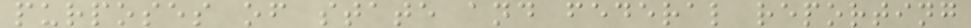purposes of state and federal reporting
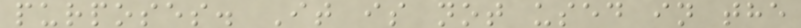purposes. It is not used in the
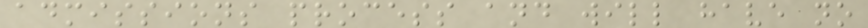admissions process and will have no
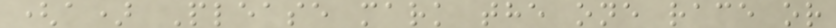(a) Please mark the one race or
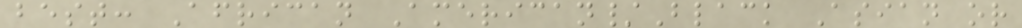best: African American/Black Asian or
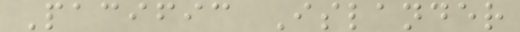Pacific Islander
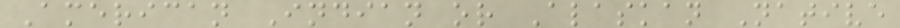American Indian or Alaskan Native
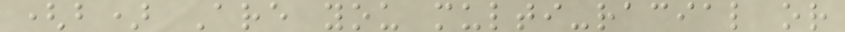(b) Are you multi-racial or
